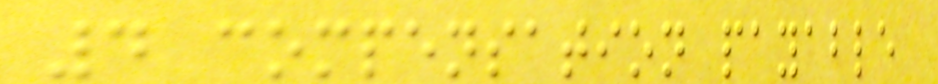4 compensation payable
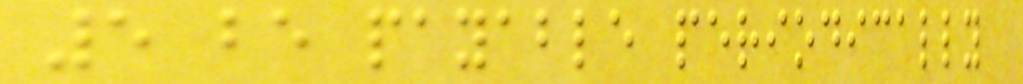5 be payable periodically
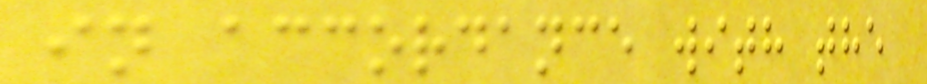in accordance with the
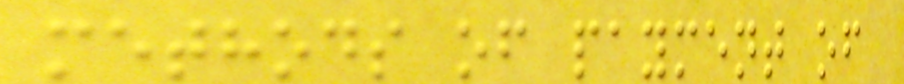methods of payment of
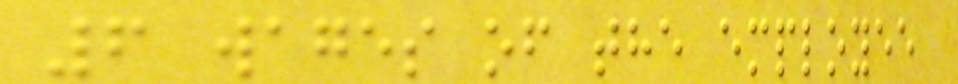6 wages of the employee
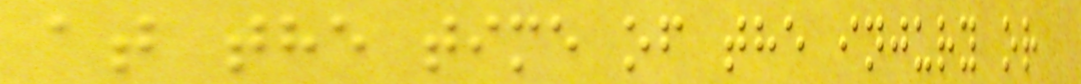at the time of the injury or
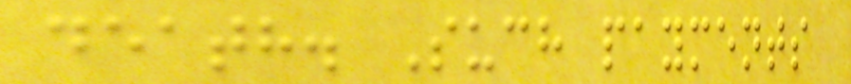death. Such payments
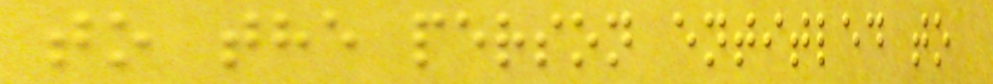to the person entitled to
